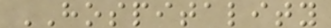HOSPITALITY
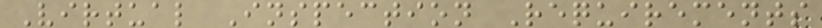Virtual Inspection Requirements
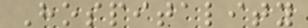Hospitality
